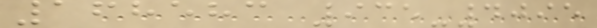168583 935-4095
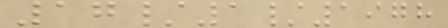17/1/1978
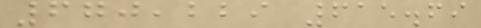670,229 615.69
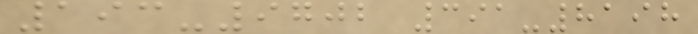193-9702 391-8198
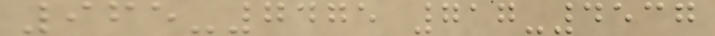965-7475 717-4537
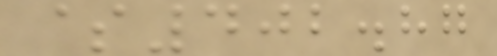$402.87
